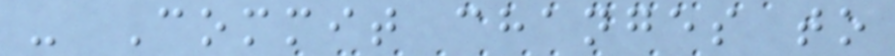- Commit changes to
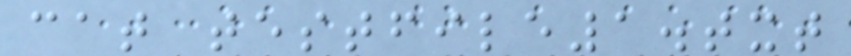cat testfile1.txt
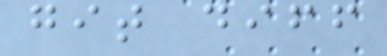git diff
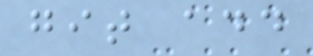git add
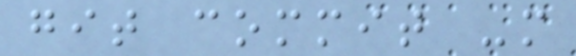git commit -m
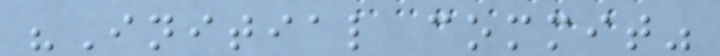"Initial commit"
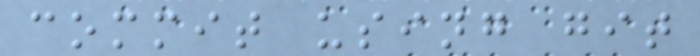commit using git
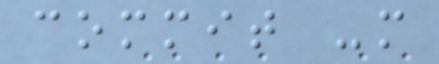commit -m
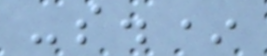-s.*
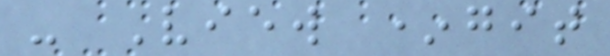- View *git
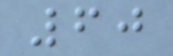60
